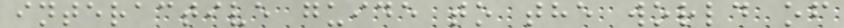interactive guide to the world of
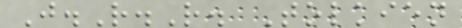J.R.R. Tolkien
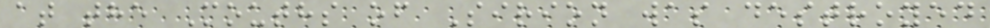at the Mouths of Sirion was destroyed
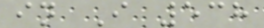in I 538
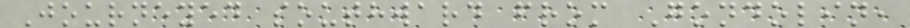Journeyed southward from Gondolin,
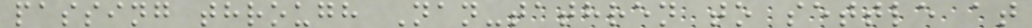passing through Nan-tathren to settle at
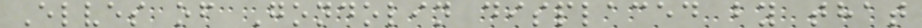Elves of Gondolin displaced by that
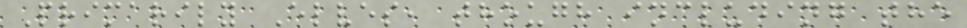Primarily Elves, though including the
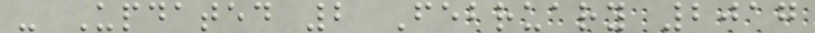- Updated 2 February 2017
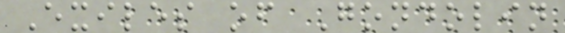Exiles of Gondolin
